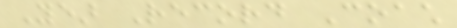Year Record Coach
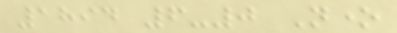1894 6-0 None
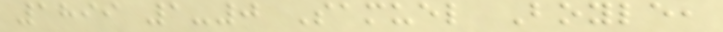1899 1-0 Samuel Boyle,
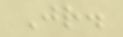Jr.
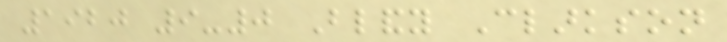1920 9-0 Blandy Clarkson
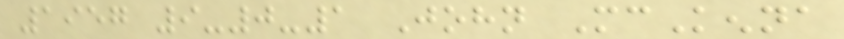1957 9-0-1 John McKenna
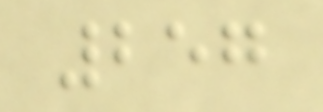257
